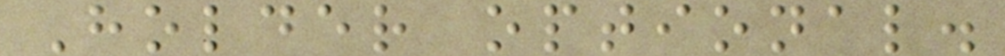Holder optional.
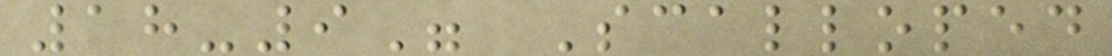18-9" Scalloped
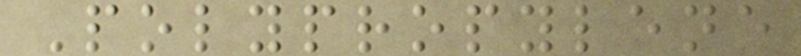Polypropylene
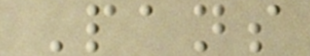Pans
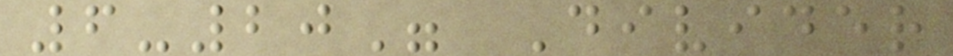6-20" Divider
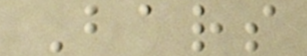Bars
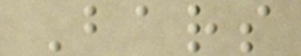Bars
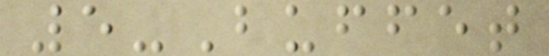5-Buffet
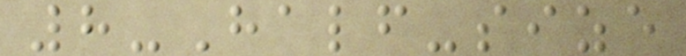8-Half-size
